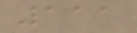111
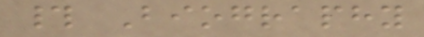# Biography
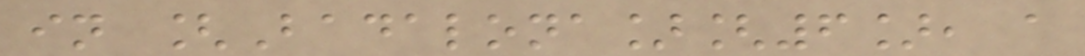in [Badalona][6], a
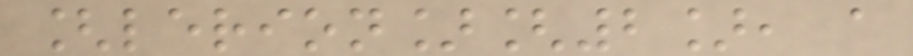[lerion][2], a
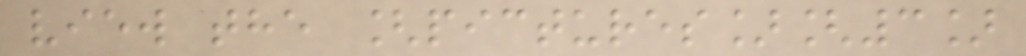view the [pictures][3]
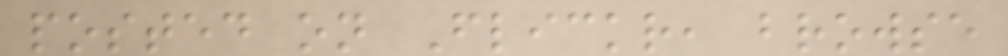posted on Flickr, browse
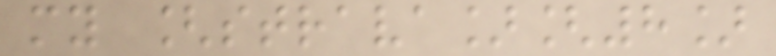my [strava][8]
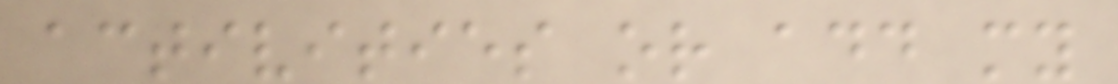activities or add my
